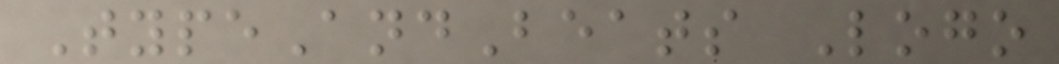TypeAndBeats Logo
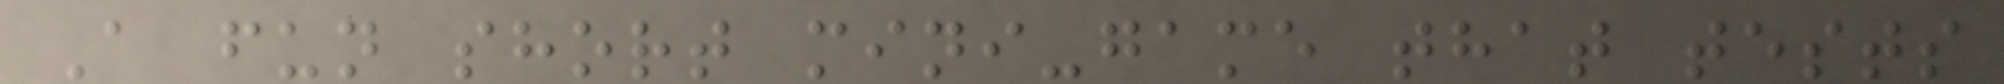A fun short mini-game that tests
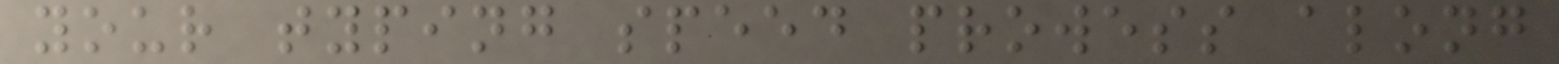your typing speed prowess along
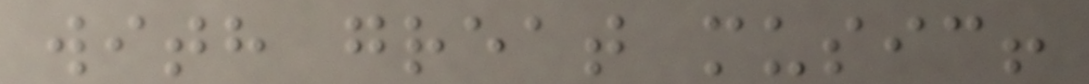with great music!
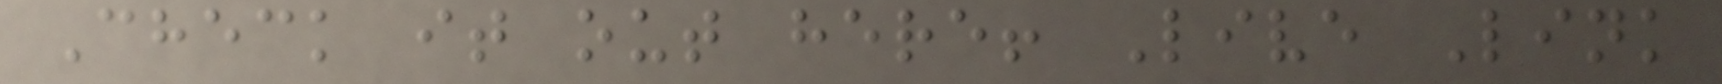Check it out here! Live Link
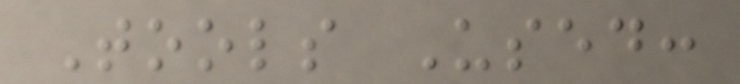Tools Used:
